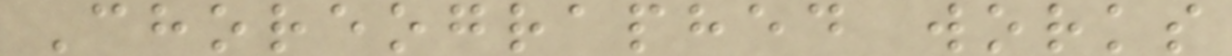Choreographed works
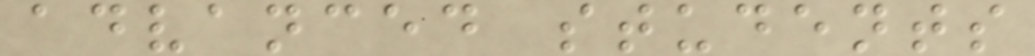advanced students
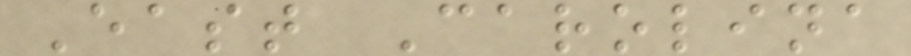East Carolina
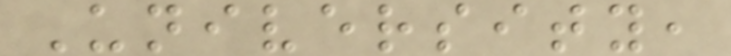University,
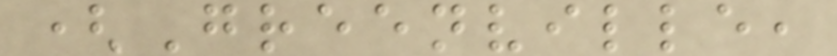(Greenville,
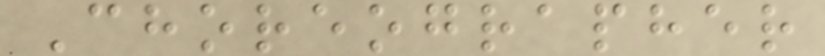Choreographer
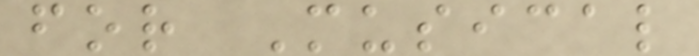for Musical
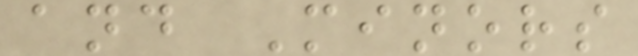and Minors
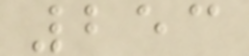253
